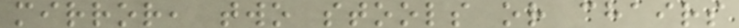mirror, two stools or chairs
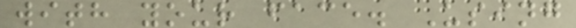with your face. Using
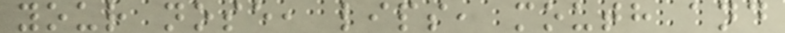your nose, lips, mouth and
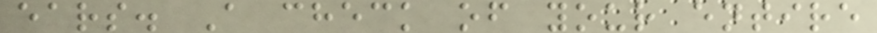ears. A check of your entire
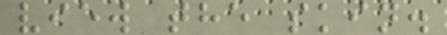view the skin.
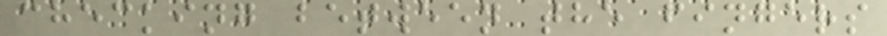checking between the fingers
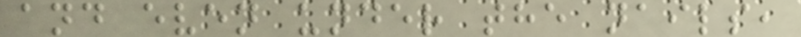and even under the nails,
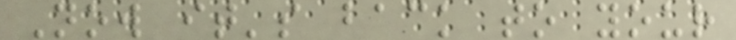Now it's back to your
